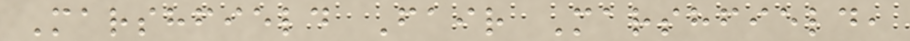Marshfield Fair Marshfield,
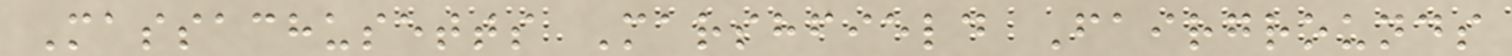Massachusetts Marshfield Fairgrounds
